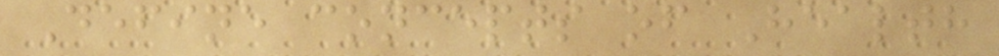Define concepts of Health
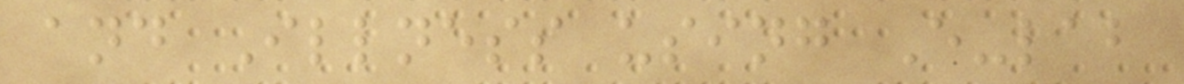and Illness using E-lab
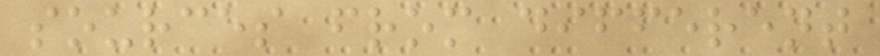sources from different
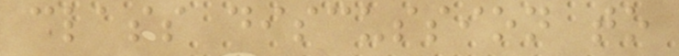class discussion to
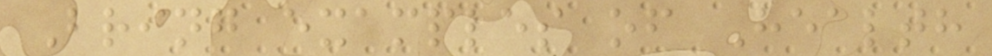Bring examples of Health
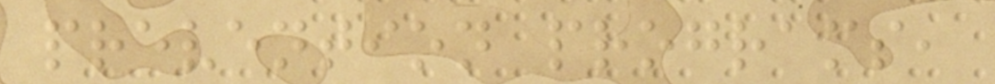prevention programs,
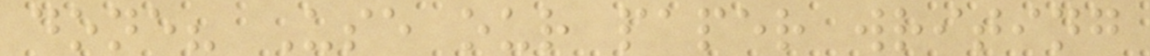done? Use our paper writing
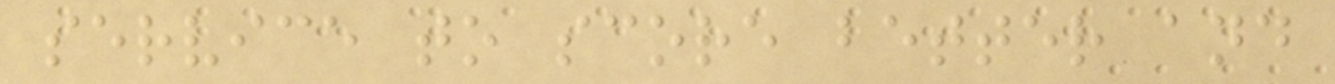service to score better and
